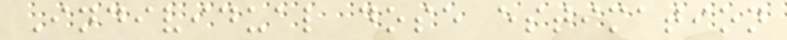Individual dose estimation
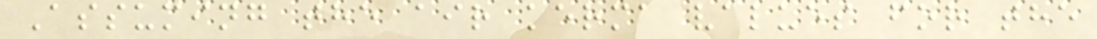Assuming the air kerma values for the
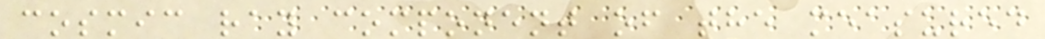cosmic ray component of the measured
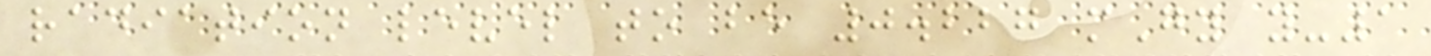radiation level to be 0.227 mGy y-1
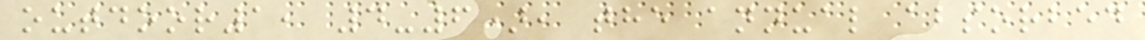outdoor1, 4-6), the annual absorbed
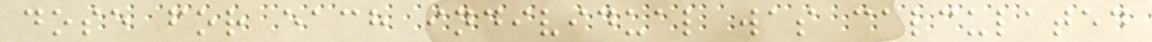dose for each individual was calculated
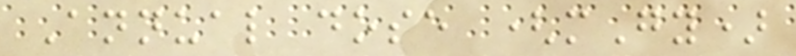Annual dose (mGy)
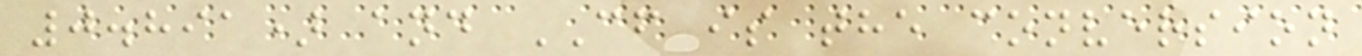0.891) and CF is the conversion
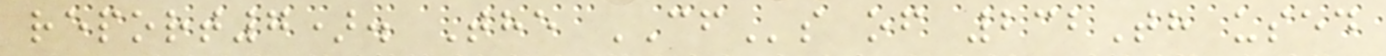report7). The CFs of 232Th used
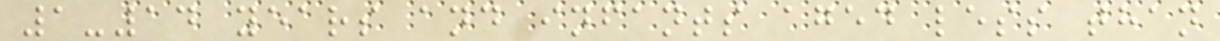1-14 years and infants aged less than
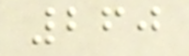260
